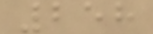258
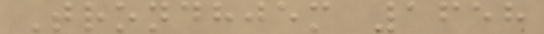Trondhjem 1658
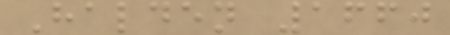Halden 1660
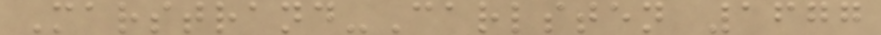Marstrand-Carlsten 1677
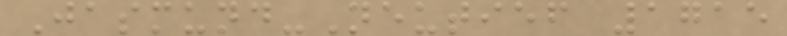Jasmund-Neutief 1715
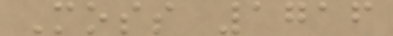Moss 1716
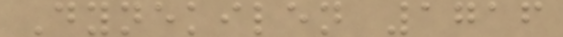Dynekilen 1716
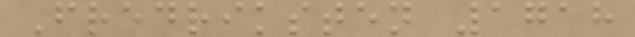Fredriksten 1718
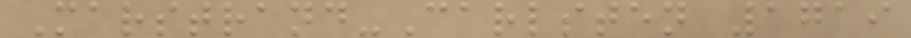Marstrand-Carlsten 1719
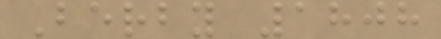Berby 1808
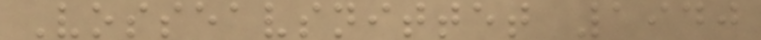Vosseavsnittet 1940
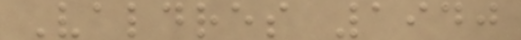Valdres 1940
